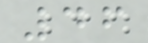46
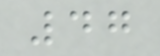47
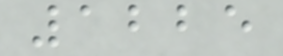1225
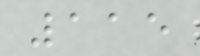115
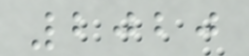2020
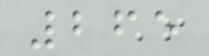265
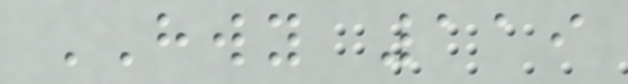HWY 119
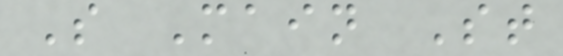S Main St
